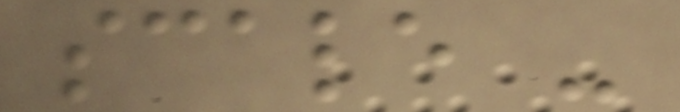scale -
